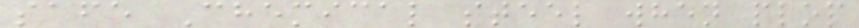safe Chemical steel when plop
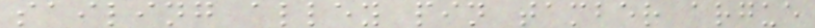sailing alley pin tamber argue
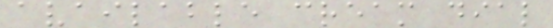available cream dial
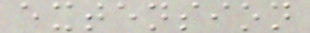extension
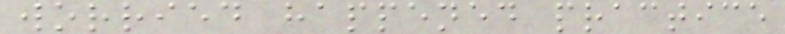worried happened practice
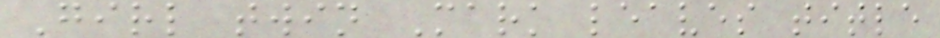Girl twin Mark leaves title
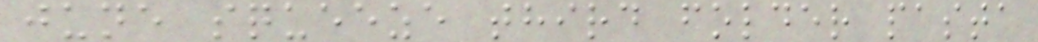june squeeze third folder pasta
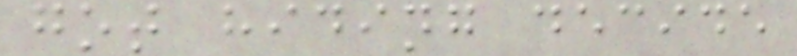got hiding decide
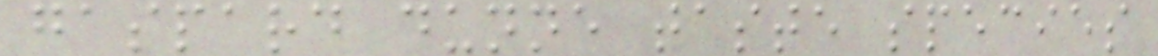gaspard dunne taste species
